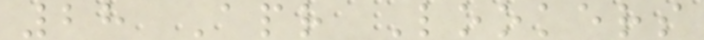28 Apr Lookers
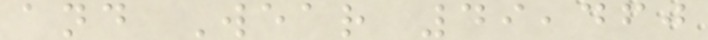and Wear 49,460
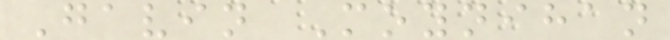Gavin Moynihan
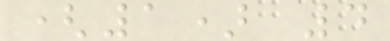(1) 4
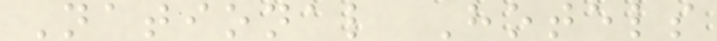National Hotels
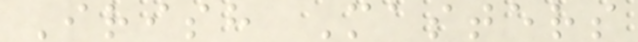Irish Masters
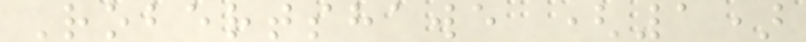Robertshawe (1)
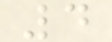4
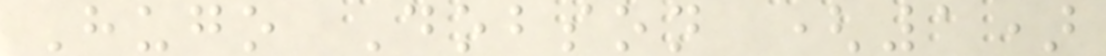Hugo Dobson (1)
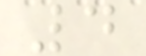4
